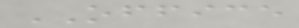OFFICE
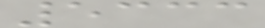5333
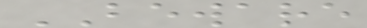BEWARE
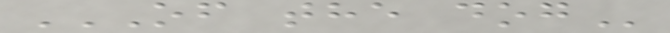OF THE DOG
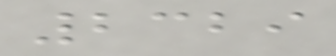2329
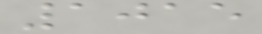1015
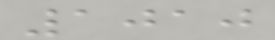1010
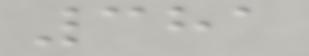381
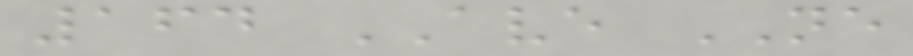164 AVE NE
